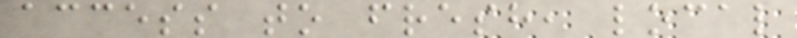access to fresh, local
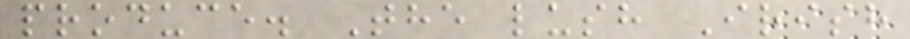produce. The lush Irish
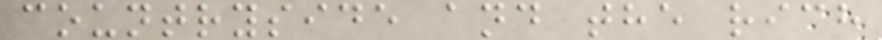countryside and the rich
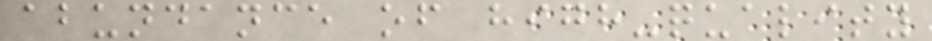abundance of high-quality
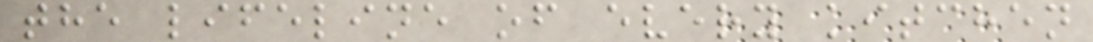the lifeline of every kitchen
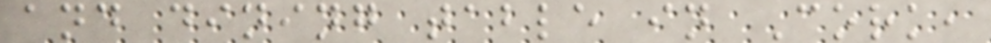and dining table in Cork,
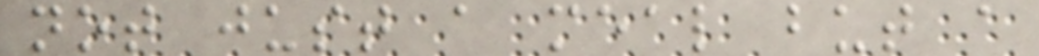not just a meal but a
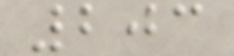203
